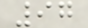97
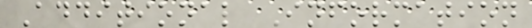Additional Information
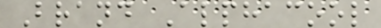Brand Alphacool
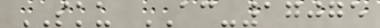SKU AC-17075
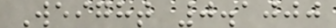Weight 0.1000
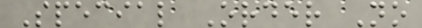Special Order No
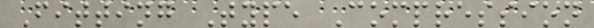Fitting Type Compression
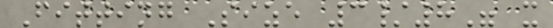Fitting Size 3/8" x
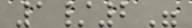1/2"
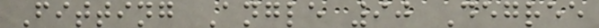Fitting Angle 90 Degree
